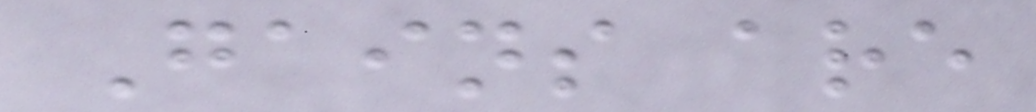Gains are
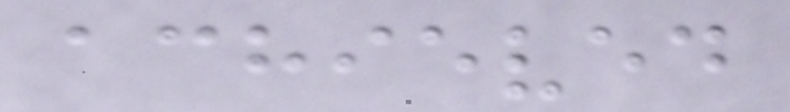achieved
